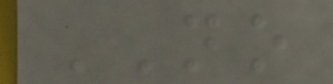NO
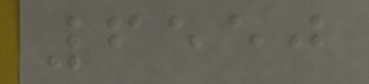6550
